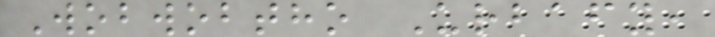Wobwobtho Urbafy,
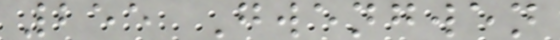255 Gwengwen
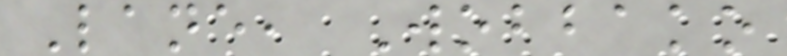Lane, Wobbako
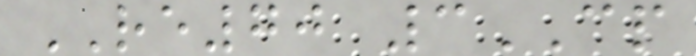RE70 3CP
